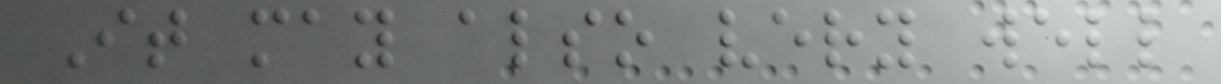It may also very well
